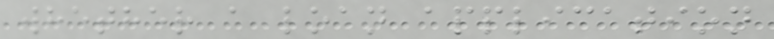whether a loan application
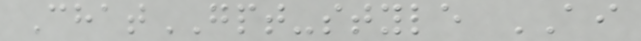ChatGPT-style AI
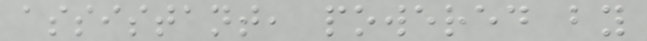assistant, powered by
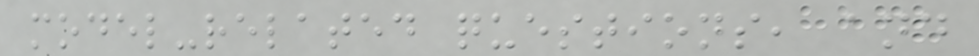model-related questions, and
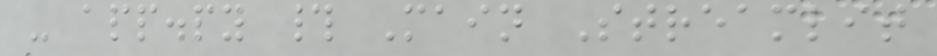- app.py # Main Streamlit
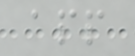app
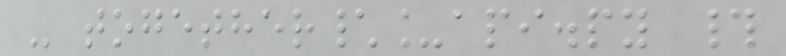- together\_api.py #
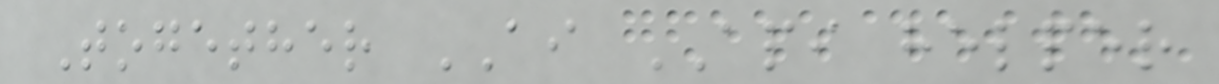Together AI API helper
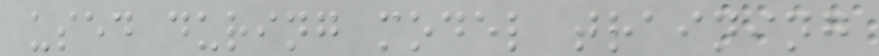used during model training
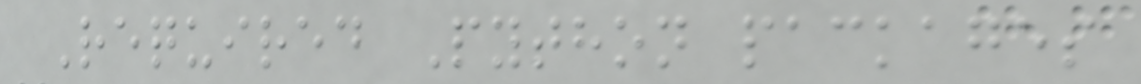Required Python packages
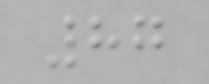87
